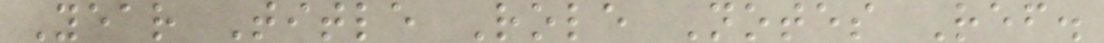Year Title Role Notes Ref.
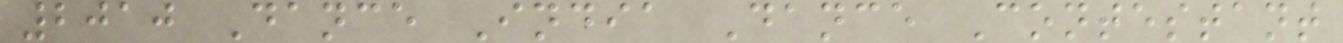2010 Dance India Dance Contestant
